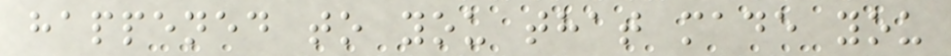happened to you that made you
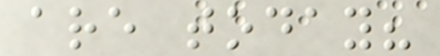are today?
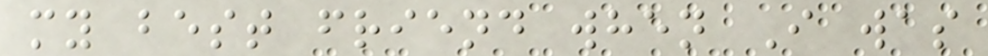my best friend when I was
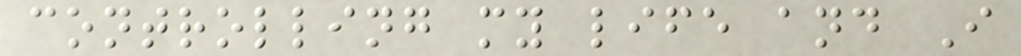controlling my life and I
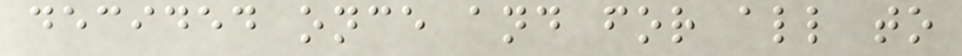decided once and for all to
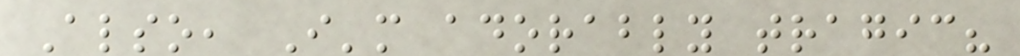Also, I'm adorably tragic?
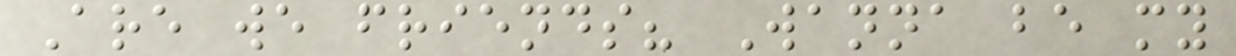Are we friends? Wanna be my
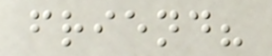friend?
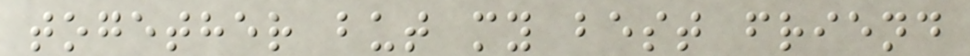together but my best friend
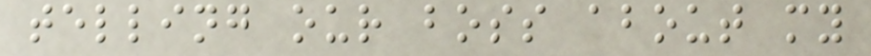telling our boss about my
